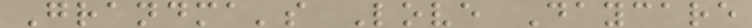Grandma's Love Daycare
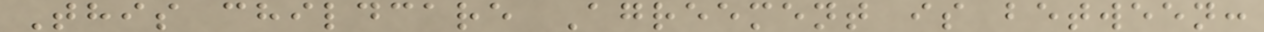This childcare Agreement is between:
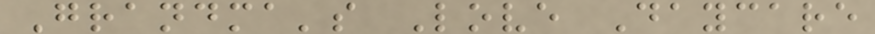Grandma's Love Daycare
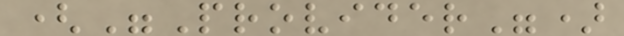("Provider")
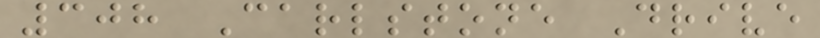308 Carlstone Drive
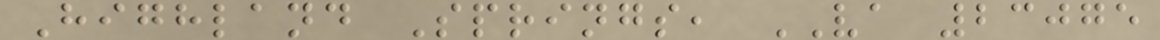Highland Springs, VA 23075
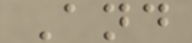And
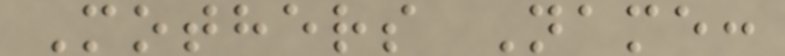Mothers Name:
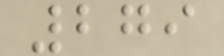279
